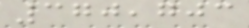370,703
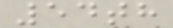54th
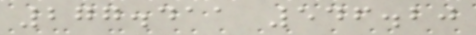277.411 546.20
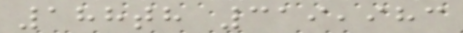188th 319,983
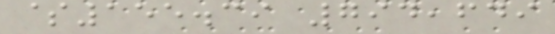$155.39 794,649
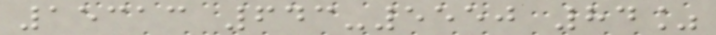15313 643-5550 84%
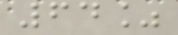64%
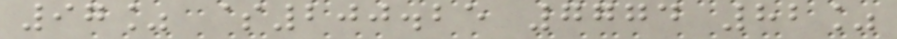97% $200.25 7774 82%
